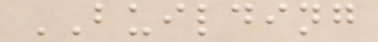BUILDING
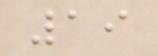19
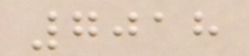7018
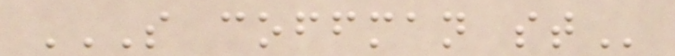S COFFMAN ST
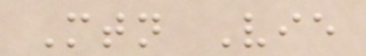Mtn Vie
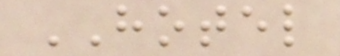HOTEL
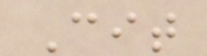Cit
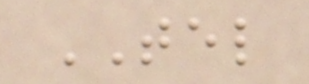TEL
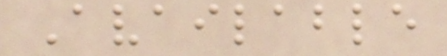Available
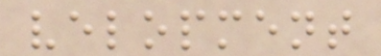velopment
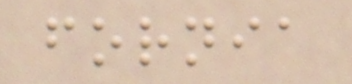fornia
